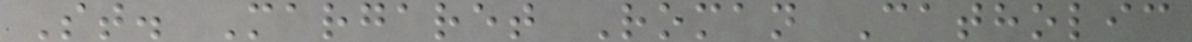St. Margaret Roman Catholic
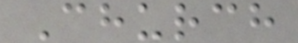Church
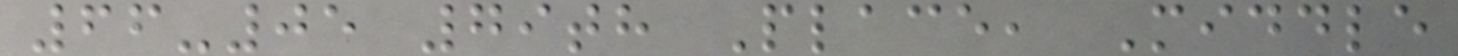66-05 79th Place, Middle
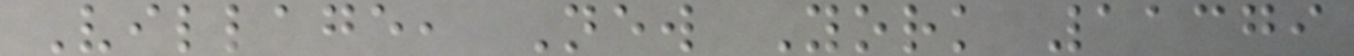Village, New York 11379
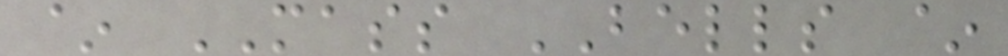~ MASS BELLS ~
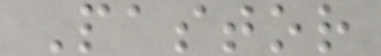Pastor
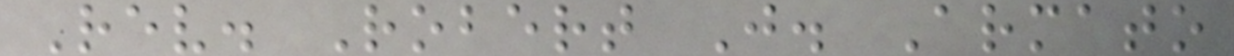Rev. Robert J. Armato
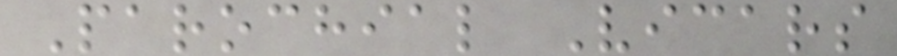Parochial Vicars
